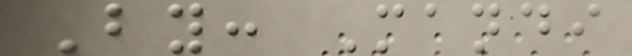By: Mandi
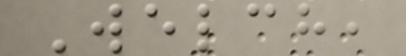Welch,
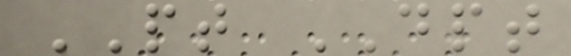PT DPT
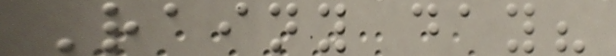Rainy day?
